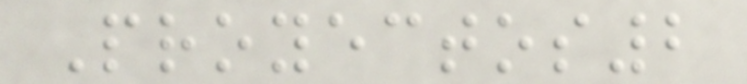Proyectos2
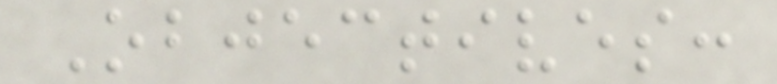Objectives:
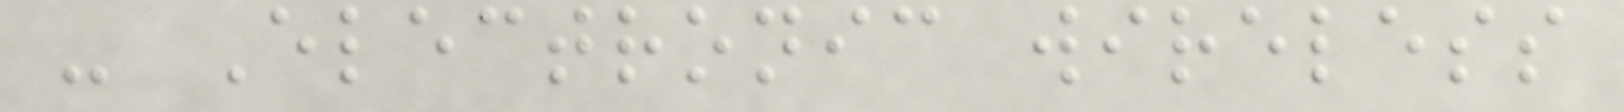- Electronic wireless
